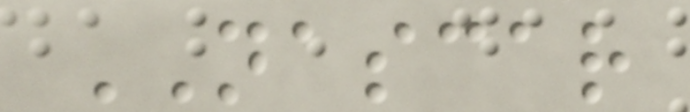NASCAR
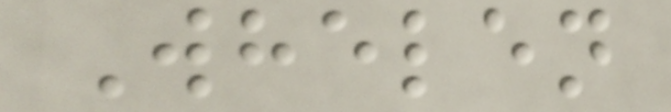Whelen
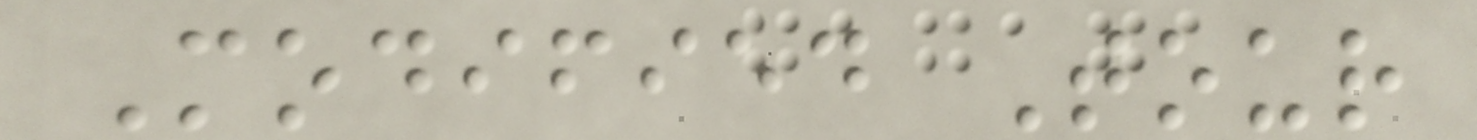Modified Tour
